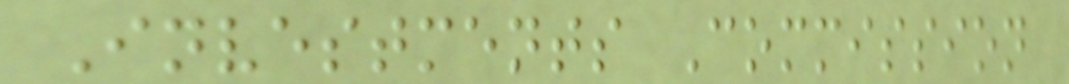Investments Commission
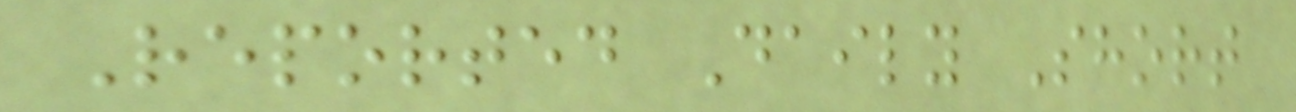Reported Daily Short
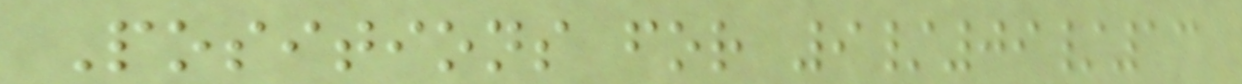Positions for 9/09/13
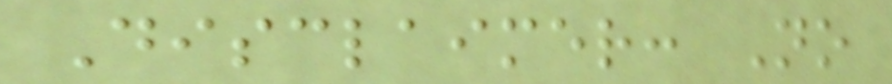Disclaimer: No
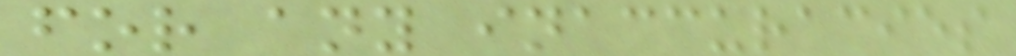for any inaccuracies
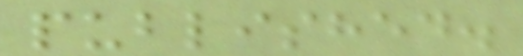published.
